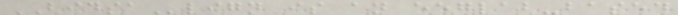BIDSAlign is an eeglab-based
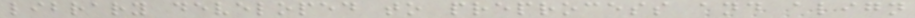library developed to preprocess and align
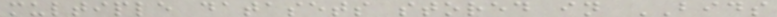multiple datasets stored in BIDS
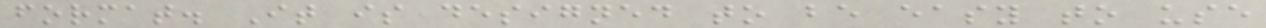format. It is designed to be easy to use
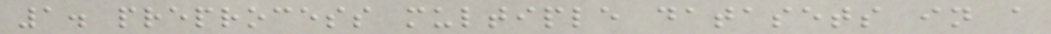1. preprocess multiple datasets in a
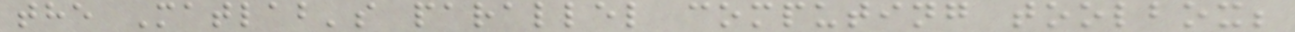the Matlab's parallel computing toolbox;
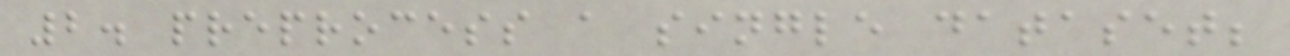2. preprocess a single dataset;
